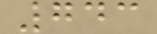743
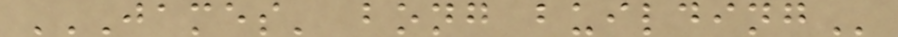JAMES' BONG BUILDING
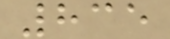835
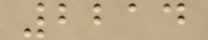2214
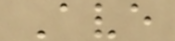Ave
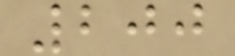200
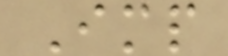Imp
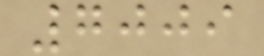7009
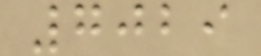7029
